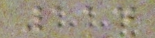114
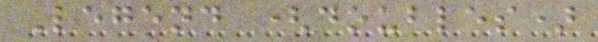Legend (doubles)
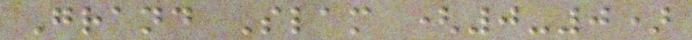Grand Slam (0-0)
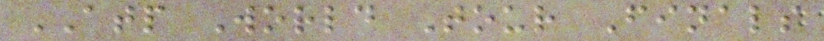ATP World Tour Finals
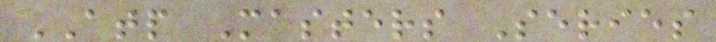ATP Masters Series
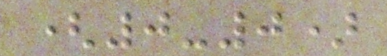(0-0)
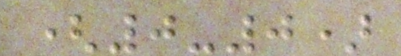(0-0)
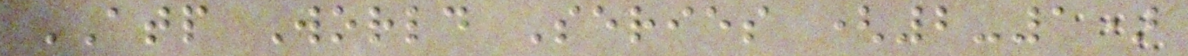ATP World Series (2-1)
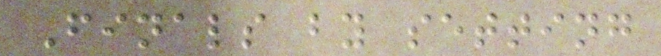Finals by setting
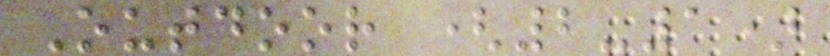Outdoor (2-1)
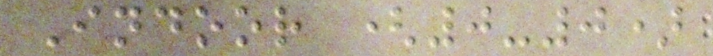Indoor (0-0)
